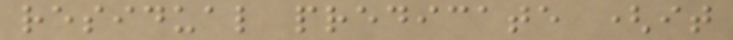residual predicate (it
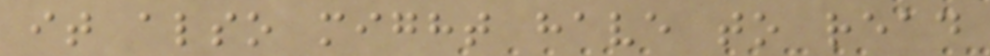it also might have to read
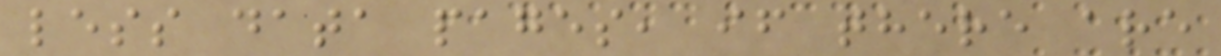less data pages, if there are
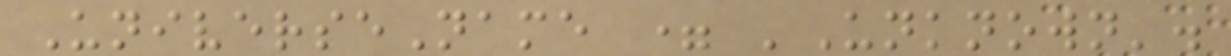UniverseName = 'Unknown'.
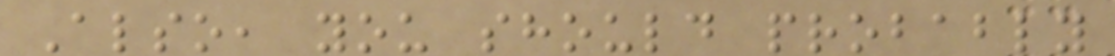Also, you should probably
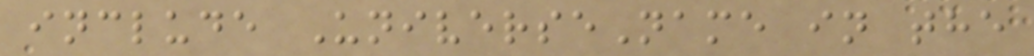include UniverseName in the
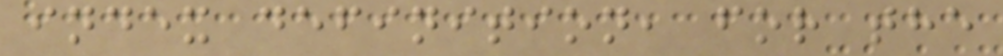index definition, for the
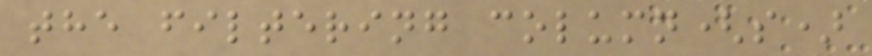the filtering column(s)
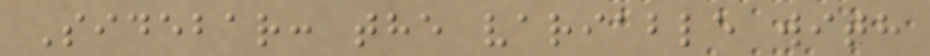Sidebar: the variable with
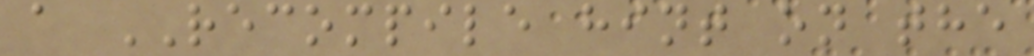a RECOMPILE hint on the
